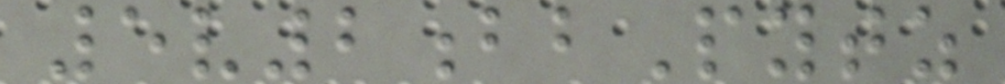5v2bbPytz
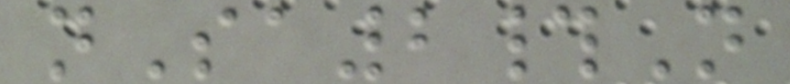nSa2#N
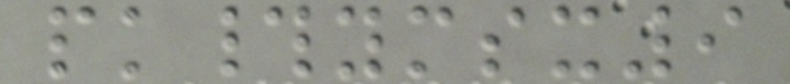pk#ymsx9
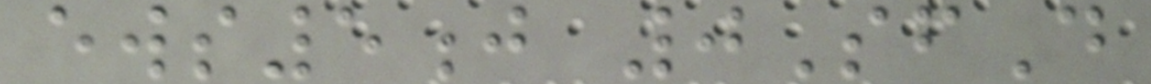ews5j 0SfD
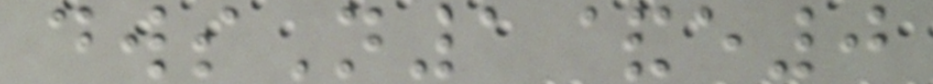dwsN1&e0
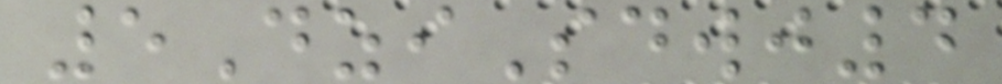5DziSdwj4
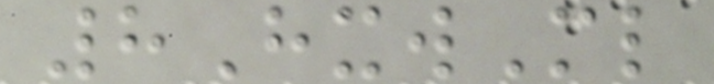8HxwMl
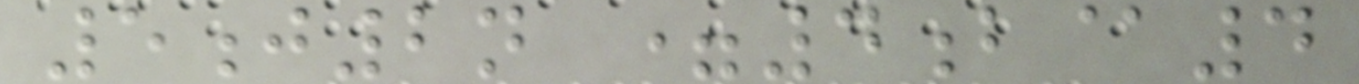5j2n =4b@4
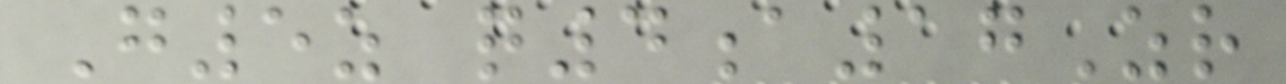G5z q4a17Zr
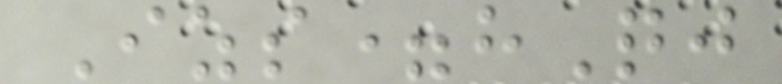Izs=hQj
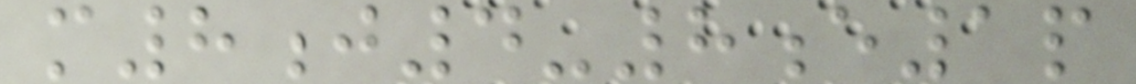m8j4-8e1p
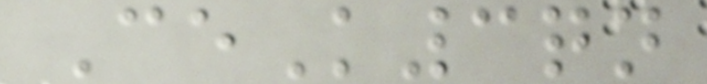CeK3qn
